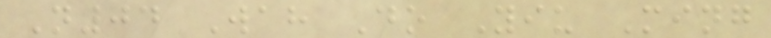N04 Wah Do Yiu Ming
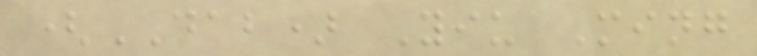(DAB) Yiu Ming
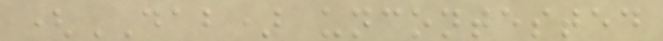(DAB) uncontested
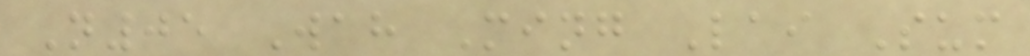N05 Wah Ming Lai Sum
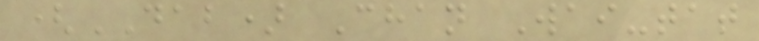(DAB) Chan Wai-tat
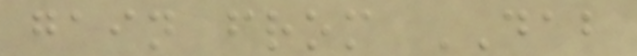gain from DAB
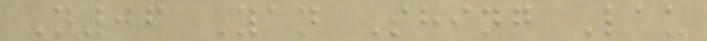N06 Yan Shing Lau
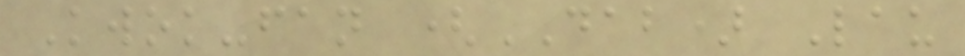Kwok-fan (DAB) Lau
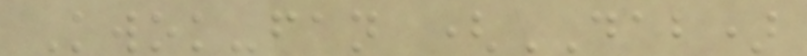Kwok-fan (DAB)
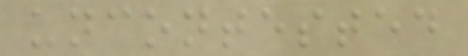uncontested
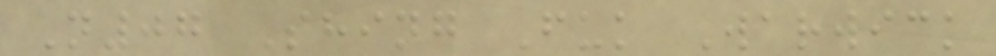N07 Shing Fuk Warwick
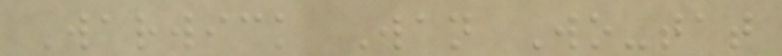Warwick Wan Wo-tat
